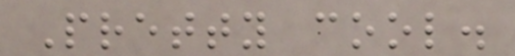Pretty cool.
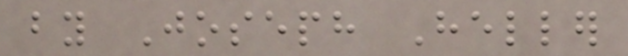by Joseph Heller
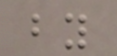by
